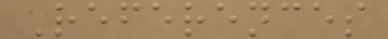References
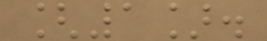[1].
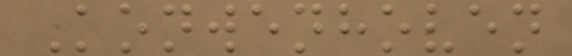Konwenhoven
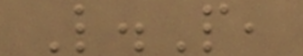L.P,
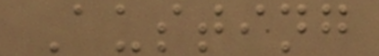Austing
